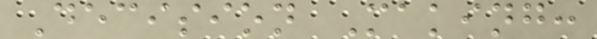Decision Making:
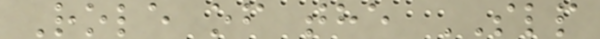Role of the SLP
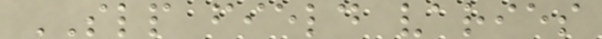SLP field varies
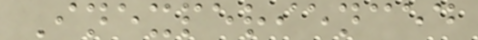Inexperienced
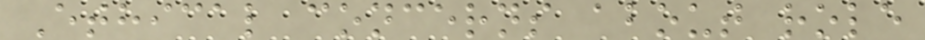Ethical concerns about role
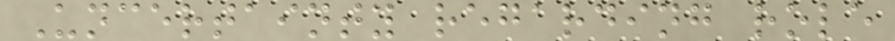Uncertainty regarding role
